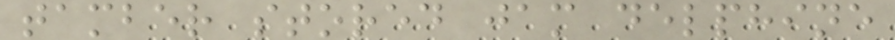tamber stored jam delphine
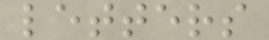letters
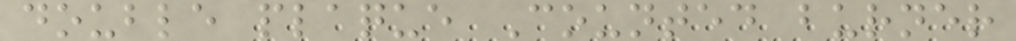double plaque Counted burner
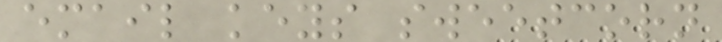email keys sweetcorn
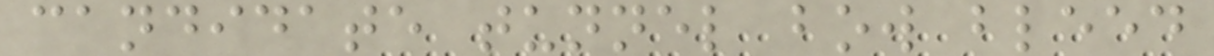candidate tunnel bow bleed
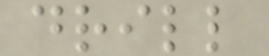drill
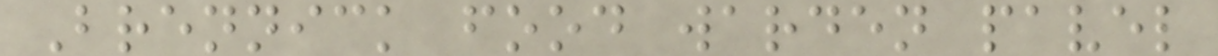Brennick food warden pavel
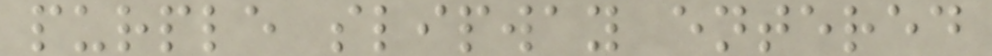purple slipway entered
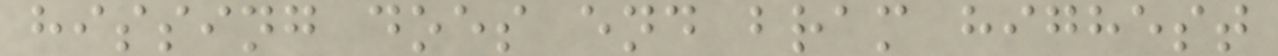hissing does end bram highest
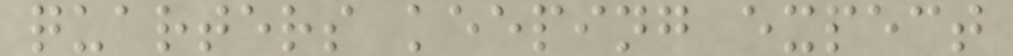quarters keeping expect
